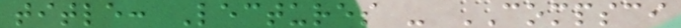title: Lectures - COMPSCI
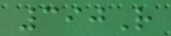390R
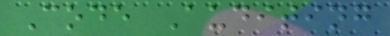Code Auditing
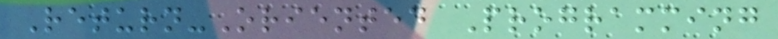Return-Oriented Programming
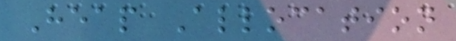Heap Allocation
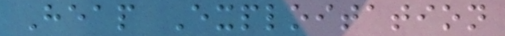Heap Exploitation
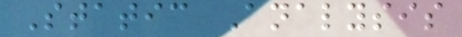Static Analysis
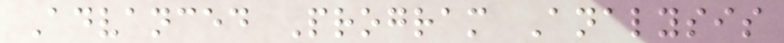Advanced Program Analysis
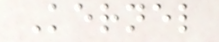Kernel
